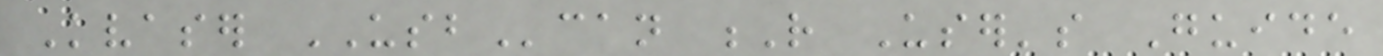Kvaser USBcan R User's Guide
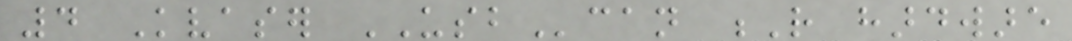4 Kvaser USBcan R hardware
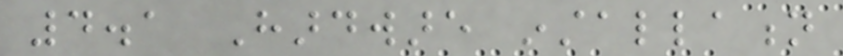4.1 Hardware installation
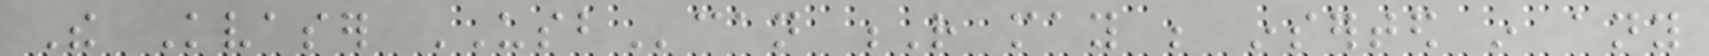The Kvaser USBcan R may be inserted in any
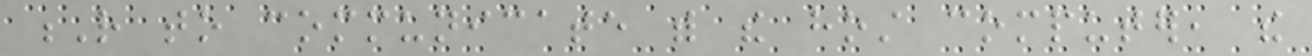R to communicate with the host computer, the
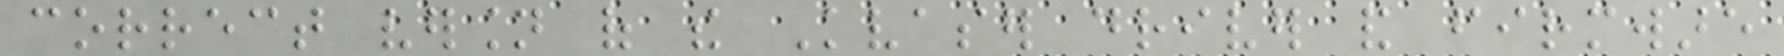correct version of the Kvaser driver and firmware
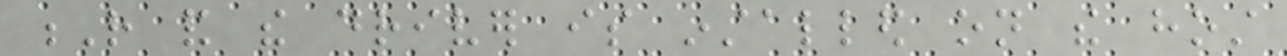R and the driver is installed on the host
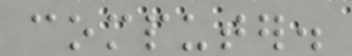computer.
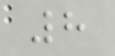8
